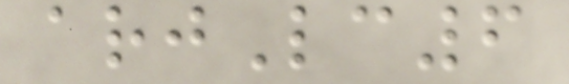arjLc6
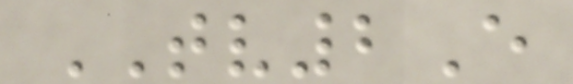TV2E
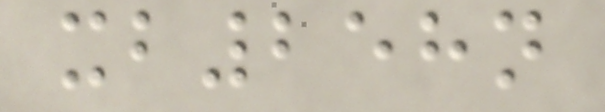xb258n
